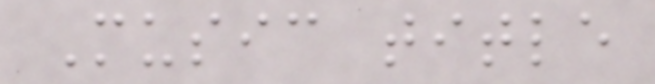Music title
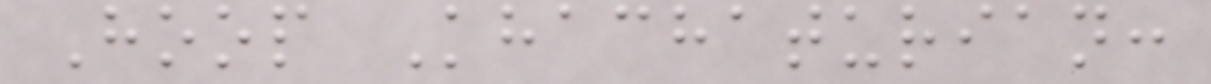Hoop Khachaturian:
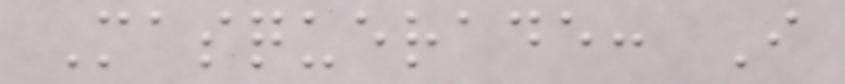Masquerade: I
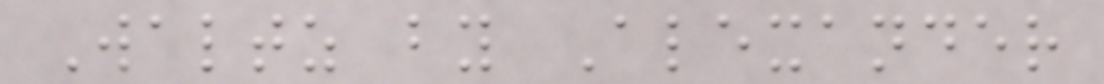Waltz by Alexander
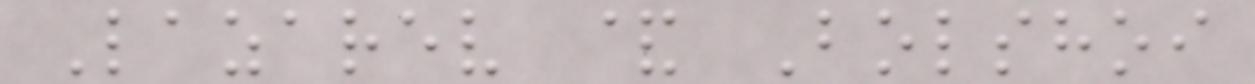Lazarev & Bolshoi
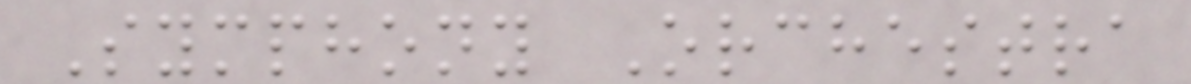Symphony Orchestra
